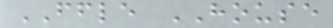FFLE HOUSE
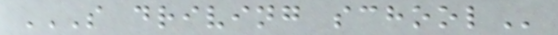S DRIVING SCHOOL
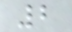2
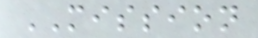MISSION
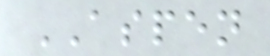ASPEN
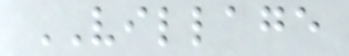VILLAGE
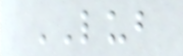LUB
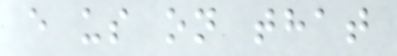e us on that
